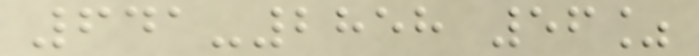641-2858 56%
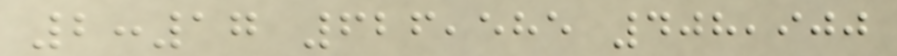2:17 626,585 408,900
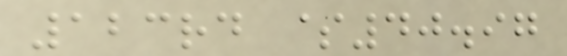123rd $40.97
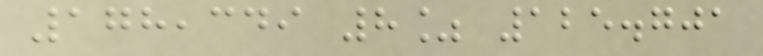178,349 8% 125.701
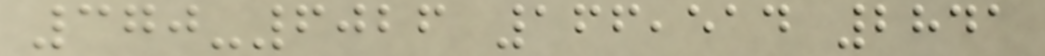370-6026 166,514 2841
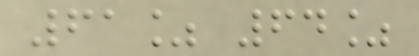61% 64%
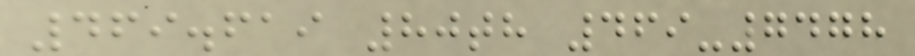469.619 80th 469-7478
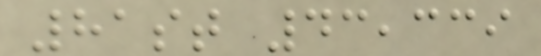81st 43,339
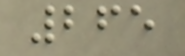265
